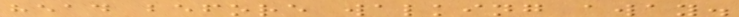head before walking away.
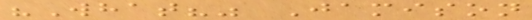"What?" Jamison
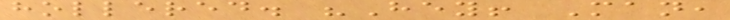hollered. "Hey! Man,
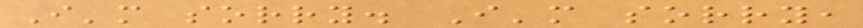I'm sorry. I'm sorry,
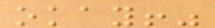okay!"
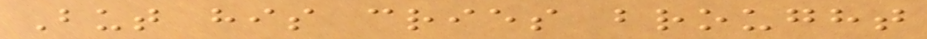But his cries brought
